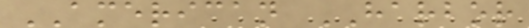AMERICAN HARBOR
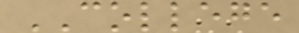COLLEGE
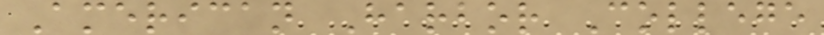American Harbor College
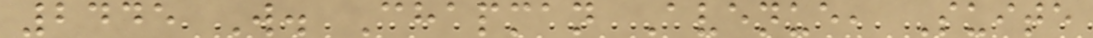2445 W. Chapman Avenue, Suite
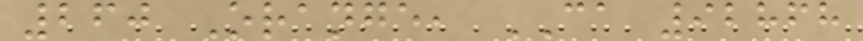260 Orange, CA 92868
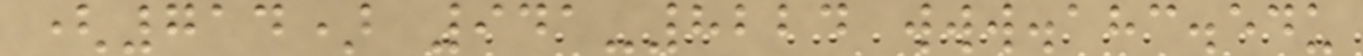(714) 941-8224 www.ahc.edu
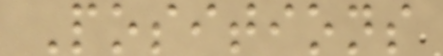Positions
